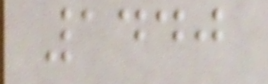1440
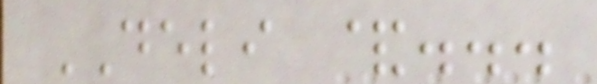DELI &...
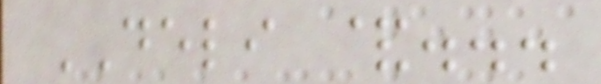DELI &...
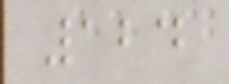124
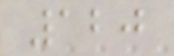120
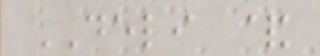DELI &
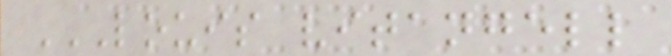LOUIS VITANGELL
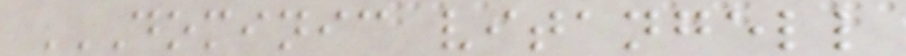DOMINIC VITANGELL
